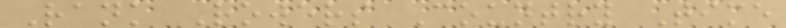Rank Rowers Country Time
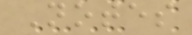Notes
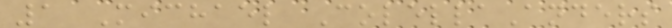1 Michael ColellaAnders
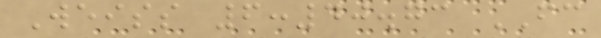Weiss 6:40.73 FC
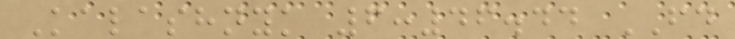Kalashnyk 6:46.44 FD
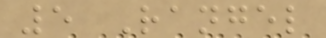5 Rangel
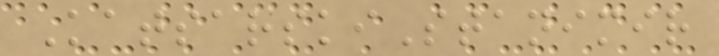KatsarskiStanimir
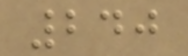240
